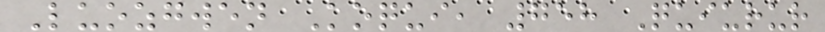Luozgwen Koqui, 758 Quiurur
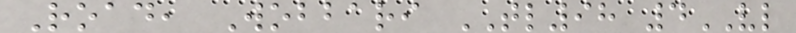Road, Wobbari TL98 4VL
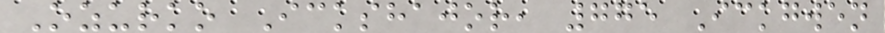Ozurko Ickshajor, 775 Ickgwen
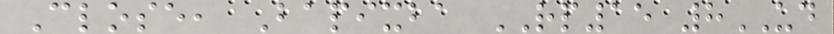Close, Bapixba RP15 8UD
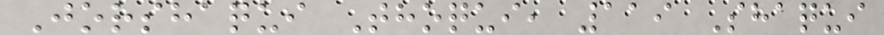Jorshaqui Thoqui, 119 Shaqui
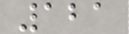121
